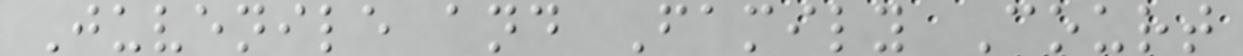Juvenile and Family Court
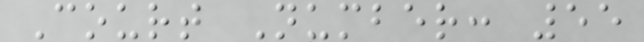Court Number: 55
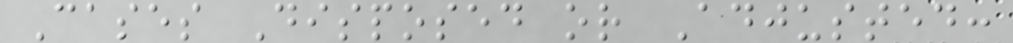Cases Disposed or Adjusted:
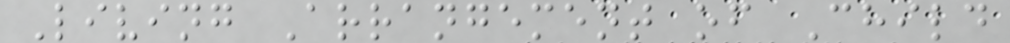Living Arrangement of Child
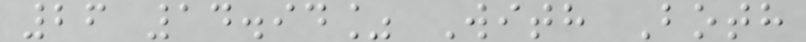26 14.94% With Both
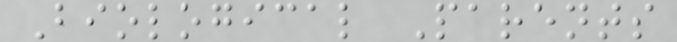Biological Parents
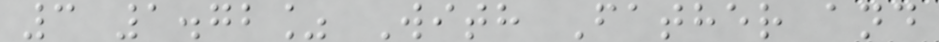3 1.72% With Father and
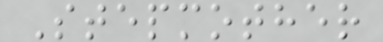Stepmother
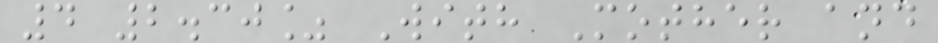4 2.30% With Mother and
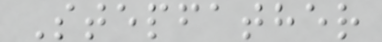Stepfather
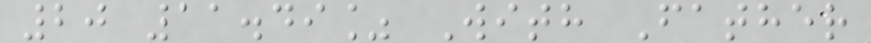20 11.49% With Father
